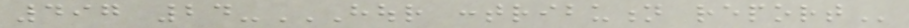497 24-HOUR CONTRIBUTION REPORT
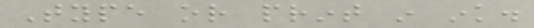Type or print in ink.
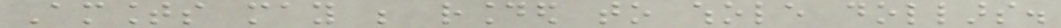Amounts may be rounded to whole dollars.
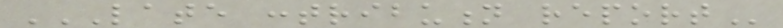LATE CONTRIBUTION REPORT
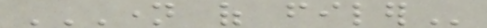NAME OF FILER
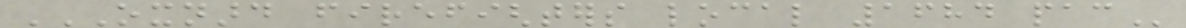OXNARD FIREFIGHTERS LOCAL 1684 PAC
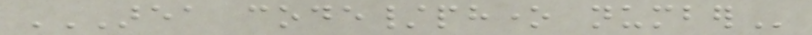AREA CODE/PHONE NUMBER
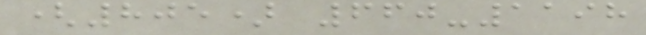(805) 660-1198
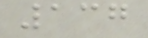137
